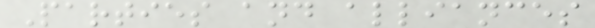Parties and alliances
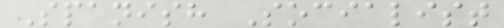Spanish Socialist
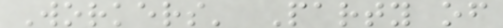Workers' Party of
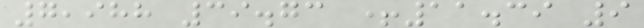7,988 39.73 +11.39 9
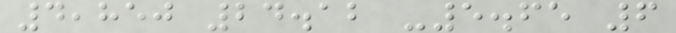4,850 24.12 -5.65 6
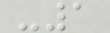-1
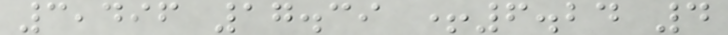3,496 17.39 +6.24 4
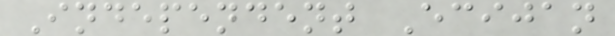Independent Ecijan
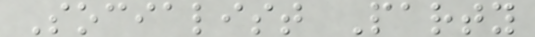Socialist Party
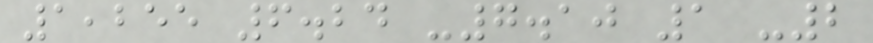1,255 6.24 -7.10 1 -2
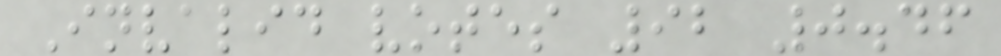Invalid votes 92 0.46
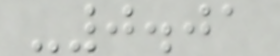-0.01
